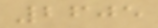2605
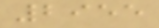2955
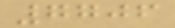7706
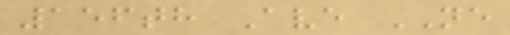156th Ave NE
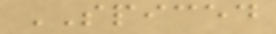SPICED
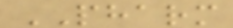PHARM
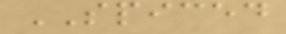SPICED
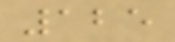125
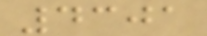4301
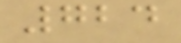724
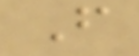F
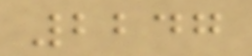2247
